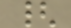{
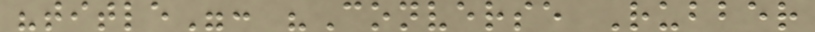"title": "Converse Rubber
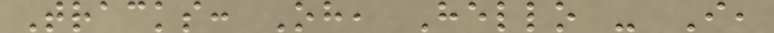Tracks: Oh, Hello - I,
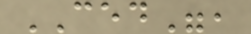CED",
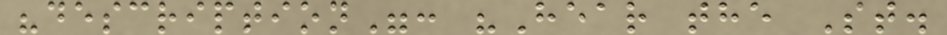"description": "Hear the St.
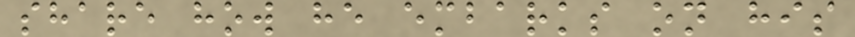share how he embarks on his
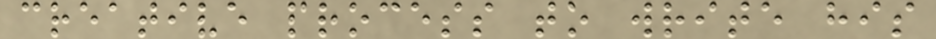creative process to write his
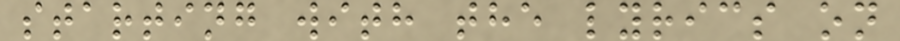starting with the lyrics on
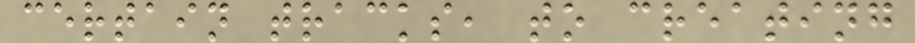certain tracks, to creating
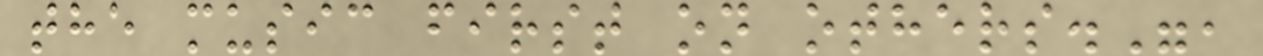the music first on others.",
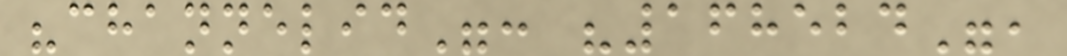"channelid": "168524",
